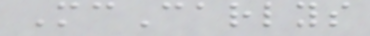McCarlys
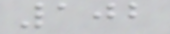102
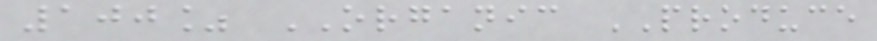100% ORGANIC PRODUCE
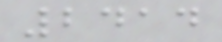2414
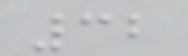32
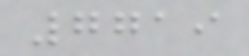7719
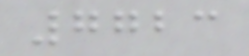7723
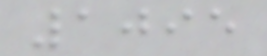1095
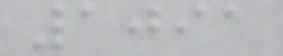1091
